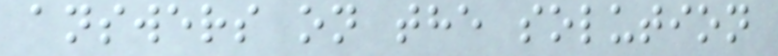answers on the solution
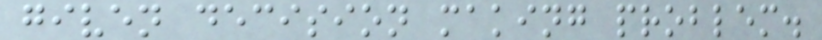given decision making problem.
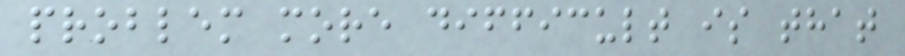problem more difficult is that
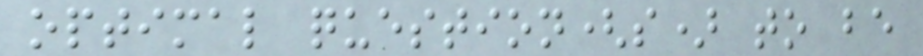optimal question(s) to be
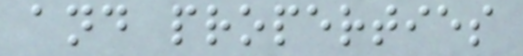and properties
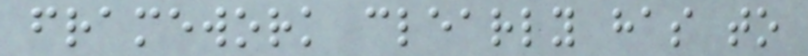framework clearly has to
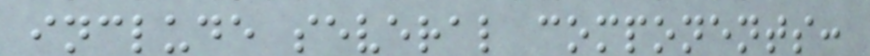include several components:
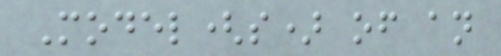Model(s) of an
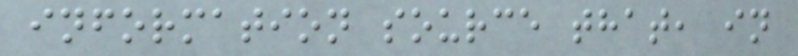information source that, in
